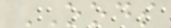OODS
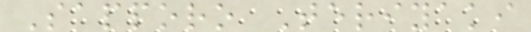Sapporo Teriyaki
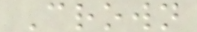Crown
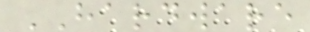HARDWARE
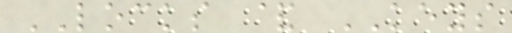LOCKS & KEYS
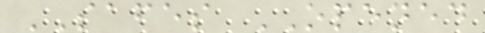SAFES OPENED
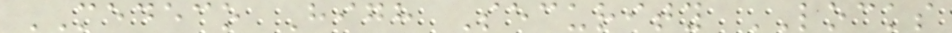MEDECO High Security LOCKS
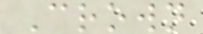Crown
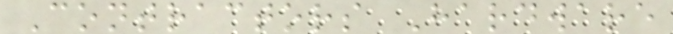Contractors Hardware
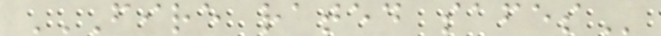FIRE RATED SAFES
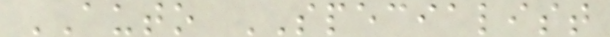AUTO SPECIALIST
